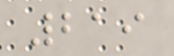219
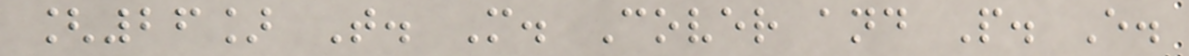[26] T. M. Cover and P. E.
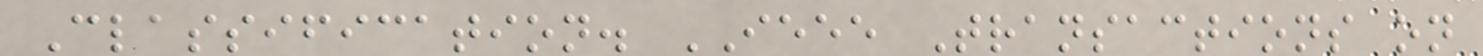Classification. IEEE Transactions on
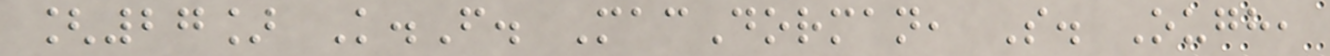[27] K.F. MacDorman, S. Ough,
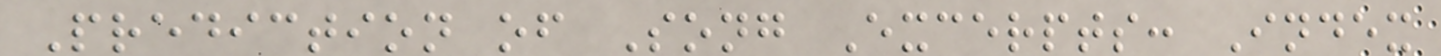Prediction of Song Excerpts: Index
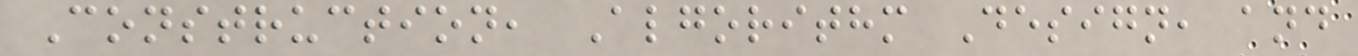Construction, Algorithm Design, and
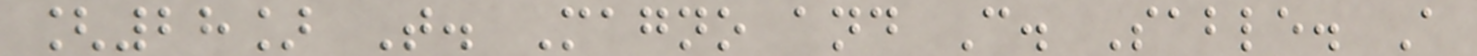[28] T. Magno and C. Sable. A
